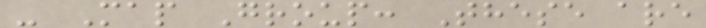- Map Group: These are
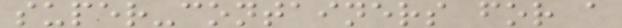super-containers for a
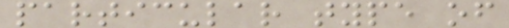particular type of
